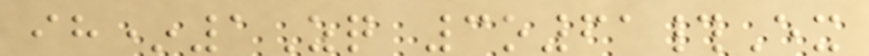ih*1Zq 3o61#Ex
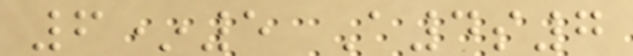6*5 A4s7
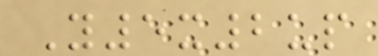Y5x2up
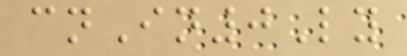cnIn0Ly
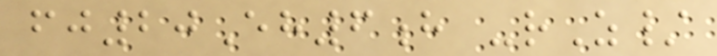fj20Eh6h -rZ/
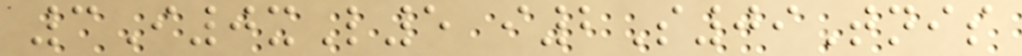3I0xL5 i2S09Tnis
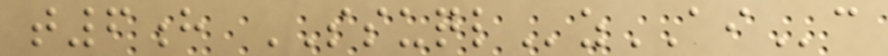t6h SSUQLzAIc
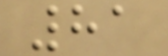81
